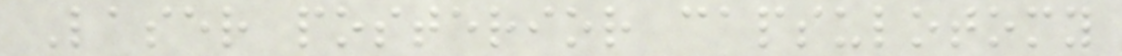Laser posterior capsulotomy
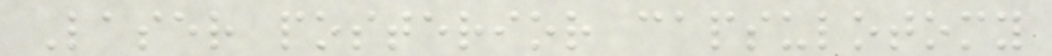Laser posterior capsulotomy
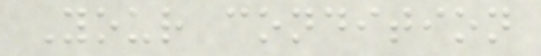Your condition
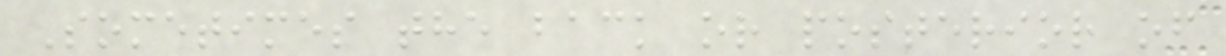Sometimes the back or posterior of
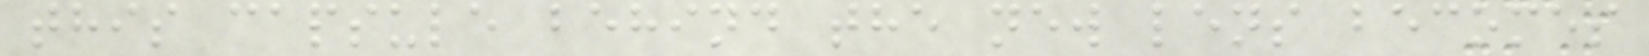this capsule behind the new lens becomes
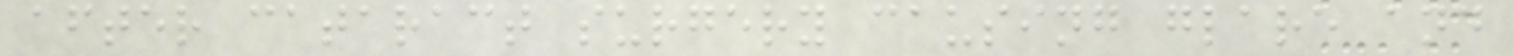after cataract surgery causing glare and
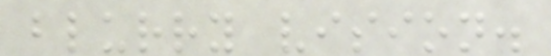blurry vision.
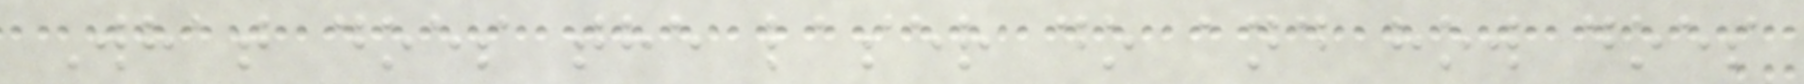What does the laser do and how does
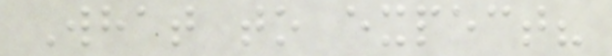What to expect?
